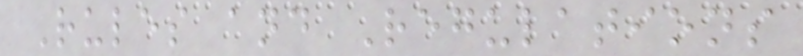Rules and Regulations
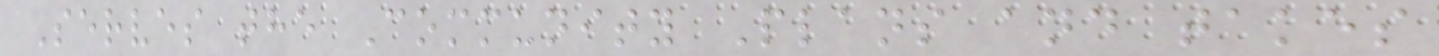Serves the Community Plans and takes
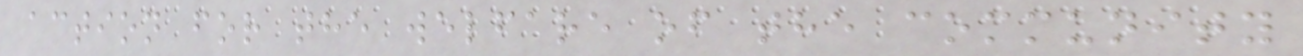action for the welfare of the community
